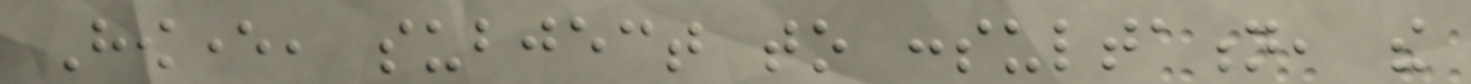However, subject to consultation, the
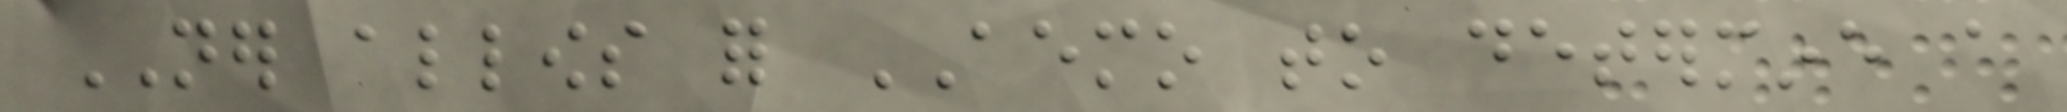NER allows for AEMO to determine a
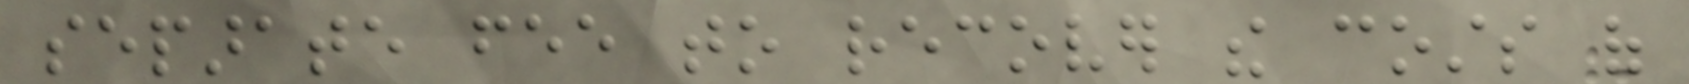separate fee to recover the costs of
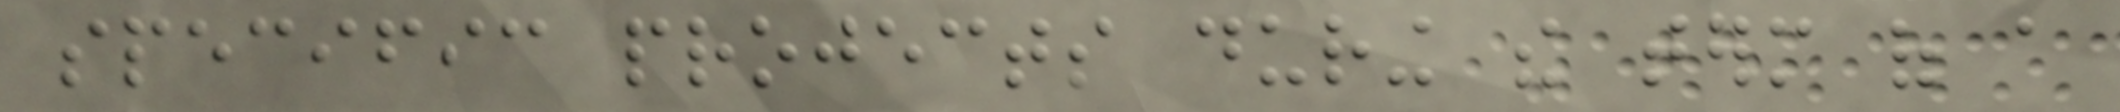specific projects during the term of a
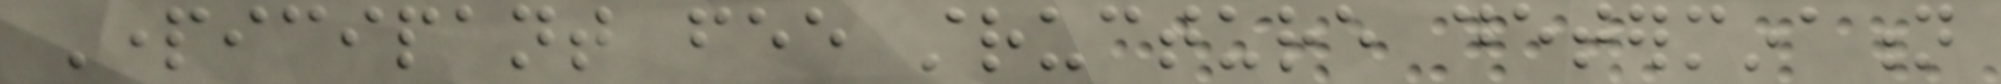Participant fee structure determination
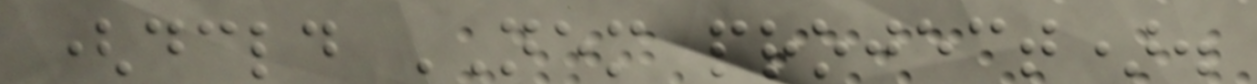(declared NEM project).
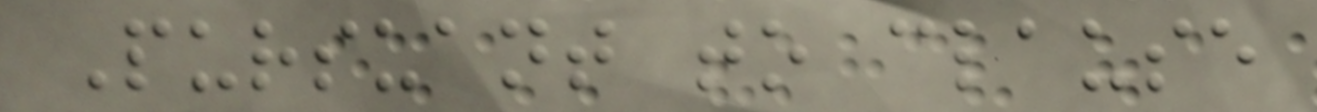Pursuant to clause
